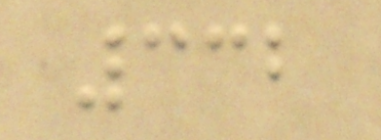332
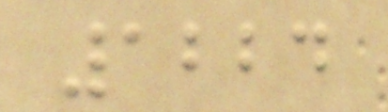1224
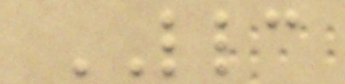LLC
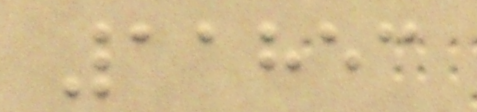11853
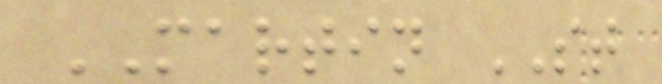MARTIN ST
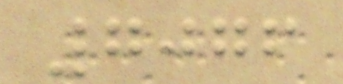7076
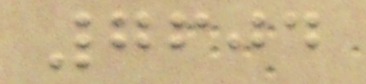7604
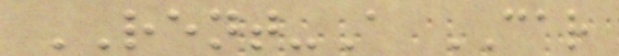RENT-A CAR
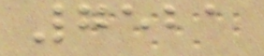7521
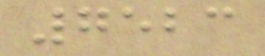7523
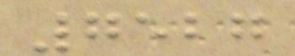7527
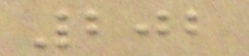202
